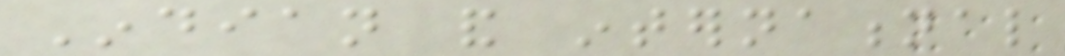Indian and international
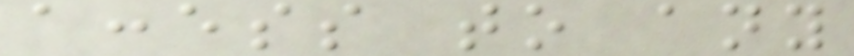access to any
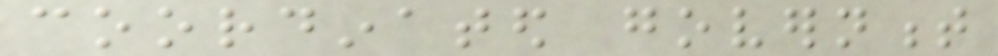coordinated government
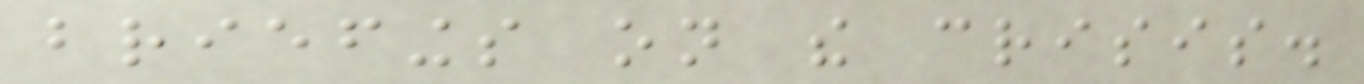briefings on the crisis.
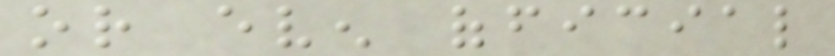or even official
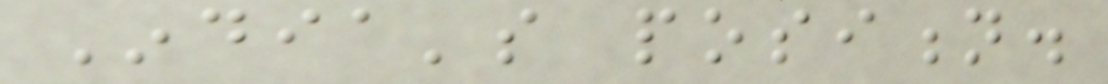India's position.
